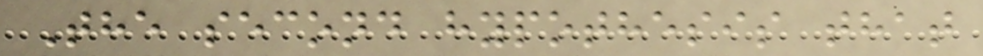The second hypothesis that
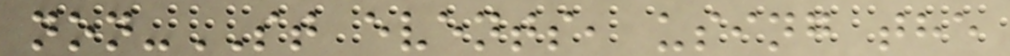non-ST events, using the
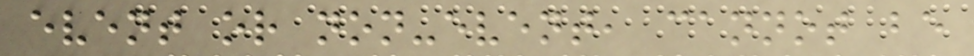event or non-event, cannot be
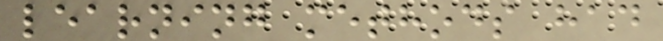learning methods had
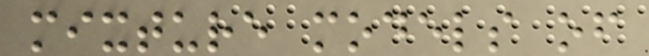mixture models of
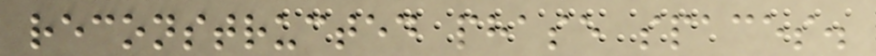reconstructed phase spaces.
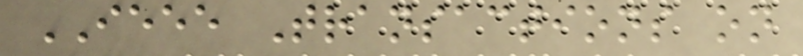IEEE Transactions on
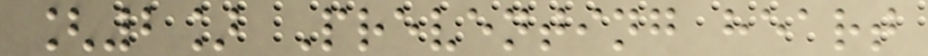[2] Preventing heart
